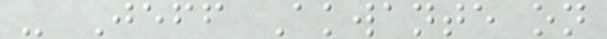- Jeff Akwante on
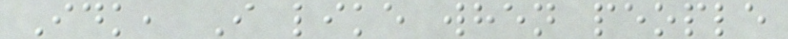Idk, I like when people
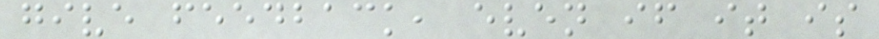give feedback, even if it is
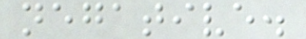negative.
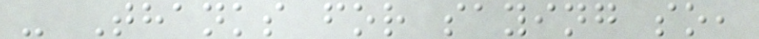- Thanks for saying so,
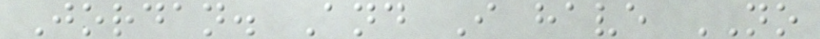Jordan. And I have NO
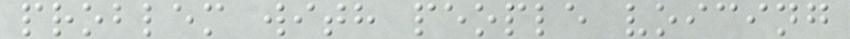problem with people voicing
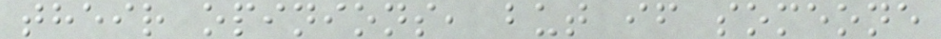their opinions, but if someone
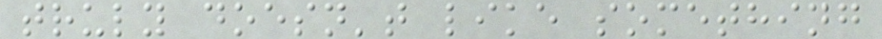truly doesn't like something
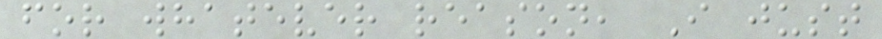for whatever reason, I just
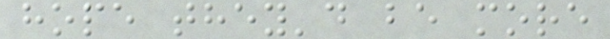hope they'd be more
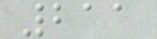211
